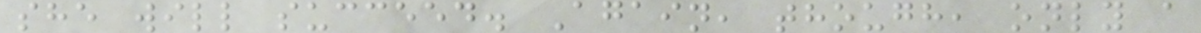she will succeed. Again, though, only a
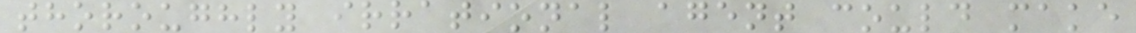thoroughly irrational agent could make
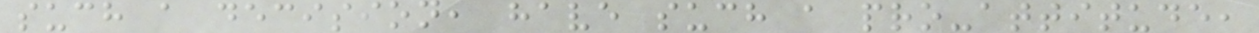such a decision, have such a pro-attitude,
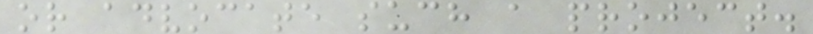or advocate such a project.
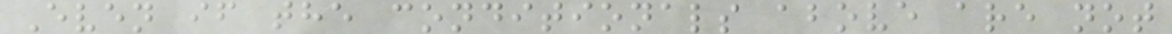Even if the conditionals above are not
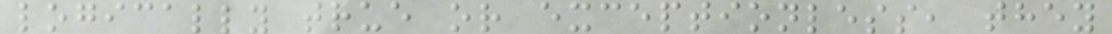logically true or exceptionless, they
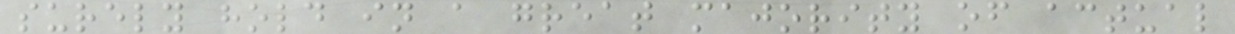surely hold in a great majority of actual
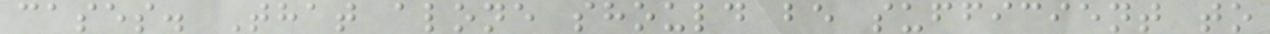cases. That alone should be sufficient to
